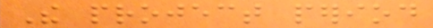The project period
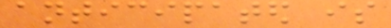anticipated is
